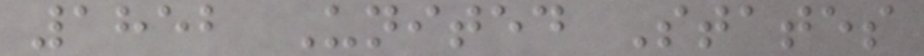1852 United States
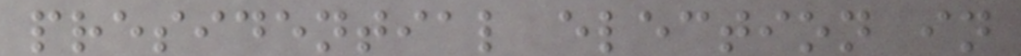presidential election in
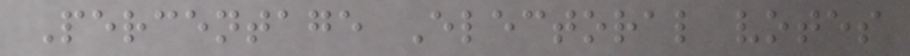Percentage Electoral votes
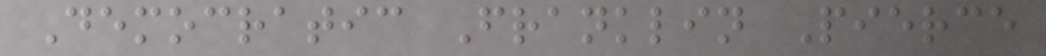Democratic Franklin Pierce
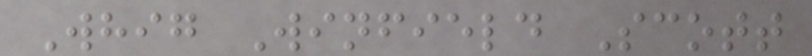Whig Winfield Scott
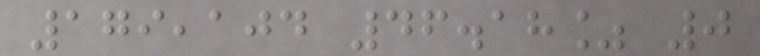179,104 46.18% 0
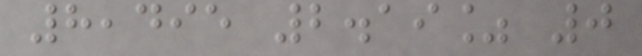8,495 2.19% 0
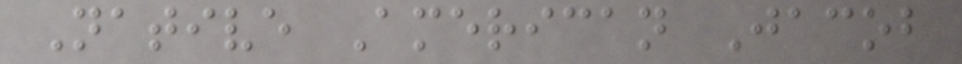Native American Jacob
